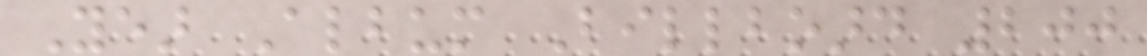Year Album Billboard 200
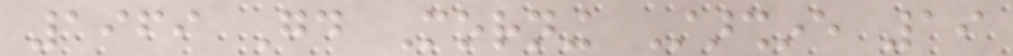1969 Good Morning Starshine 19
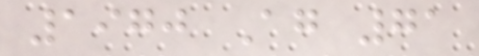1970 Again 71
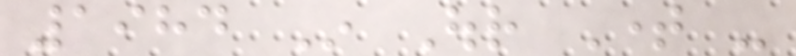1984 In Our Time -
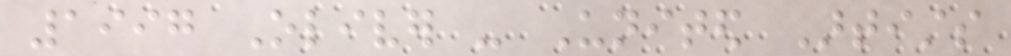1997 Oliver - United Artists
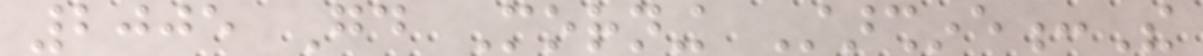2005 Good Morning Starshine:The
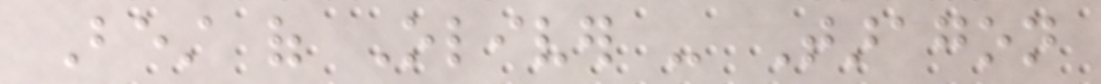Best of Oliver - Taragon
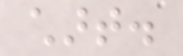chart.
